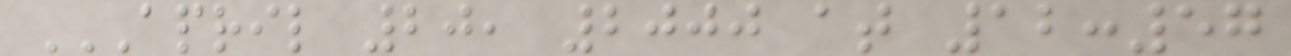APRIL 20, 2000 AT 12:57
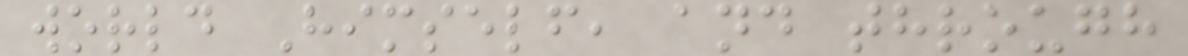world Himself, and through
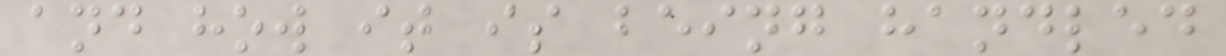and how it is being handled
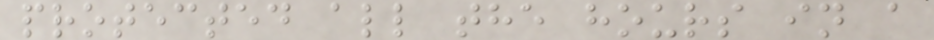protected all the hours in a
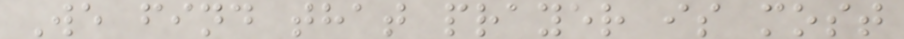We find that prayer is most
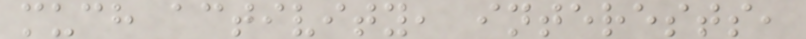much activity, interests,
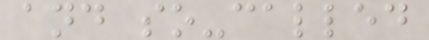and so-called
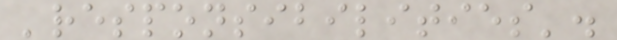'responsibilities'.
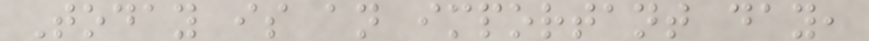Today is an important day,
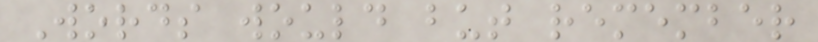Words would but remember
